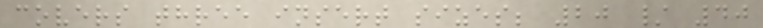covers three insert sizes; 20 / 40
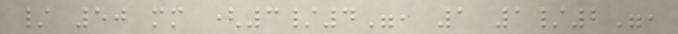/ 50 mm (3/4", 1 1/2",
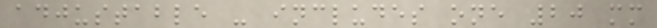adjustable - includes one 20 mm
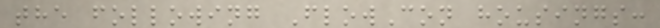the following FlowCon housings:
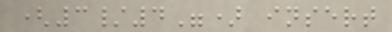(3/4") insert
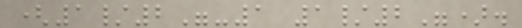(1/2"-1 1/2").
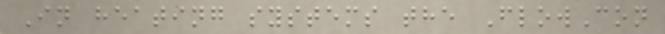In heating systems the FlowCon
